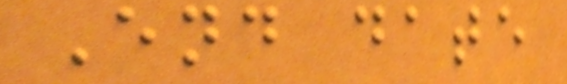End date
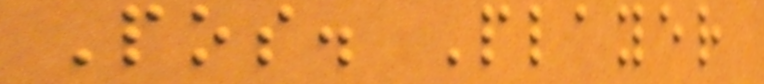Pos. Player
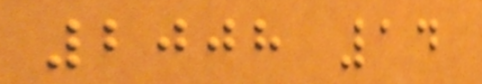2008 14
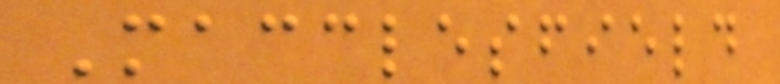Macclesfield
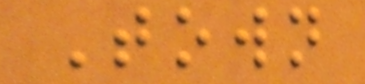Town
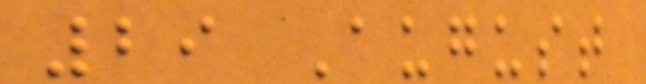29 August
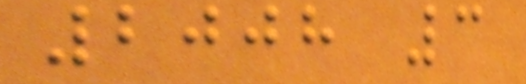2008 3
